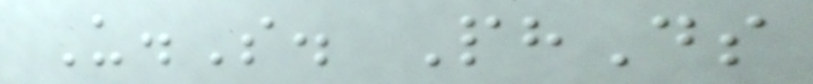U.S. PhDs
